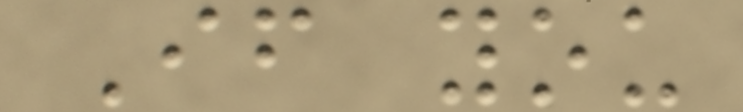If you
